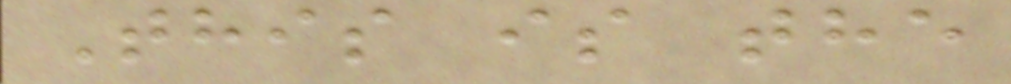This is the
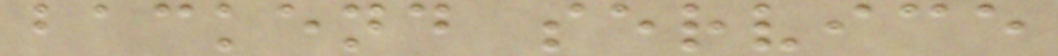backend service
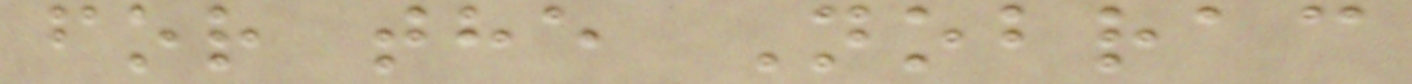for the Nobrac
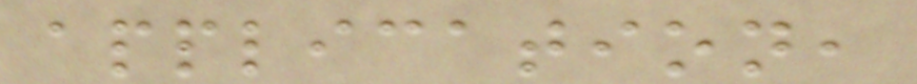application,
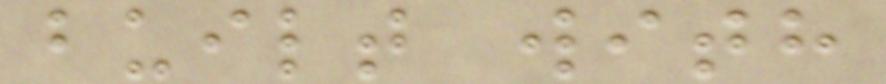built with
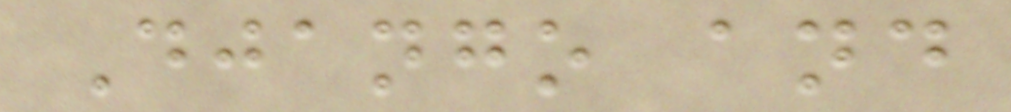Django and
